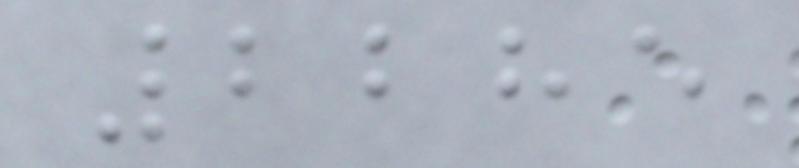2285
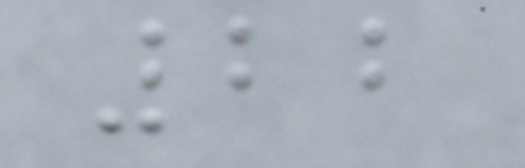22
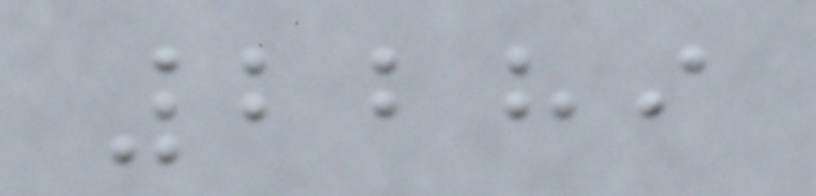2289
